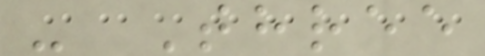- Three
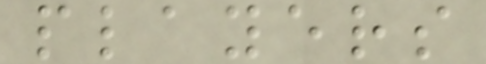players
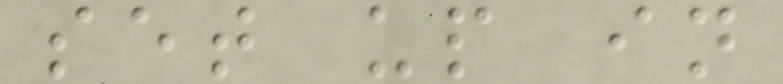set up in
